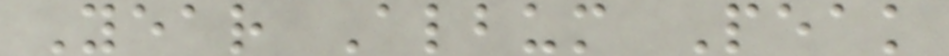Year Album Peak
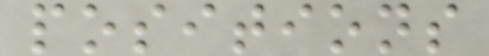positions
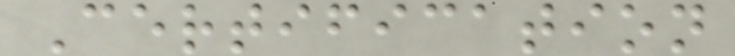Certification
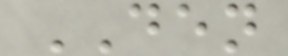DEN
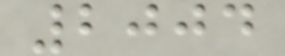2004
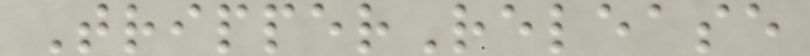TripperRelease
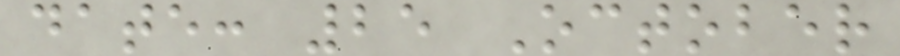date: 25 October
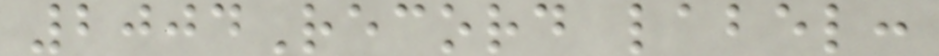2004Record label:
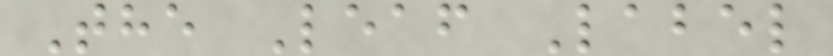The Leaf Label
